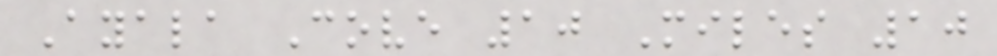Ayala Cove 10 Miles 10
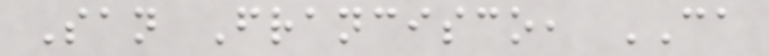San Francisco, CA
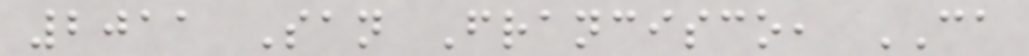2011 San Francisco, CA
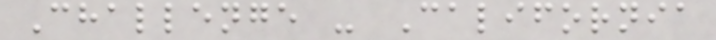Challenge - California
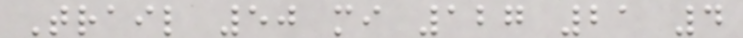Trail 50 mi 127 21 4
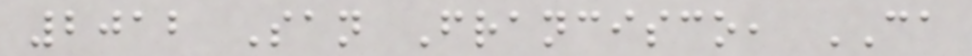2012 San Francisco, CA
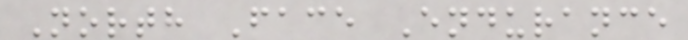North Face Endurance
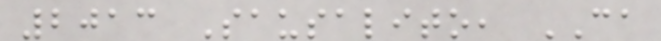2013 Sausalito, CA
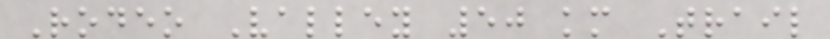Rodeo Valley 50 km Trail
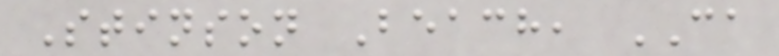Stinson Beach, CA
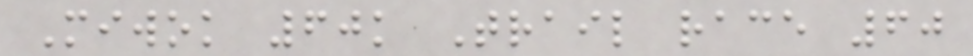Miwok 60k Trail race 60
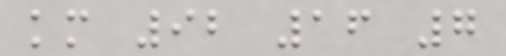km 92 16 7
